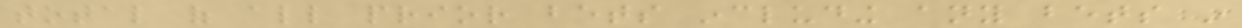total of all prior bets including any bets in
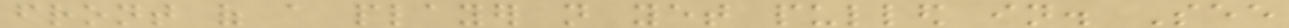front of a player not yet pulled in. See
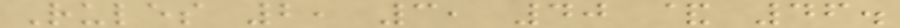Rules 2, 3, 40 & 46.
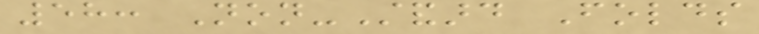58: Non-Standard Folds
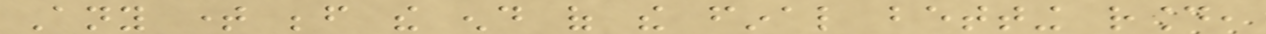Any time before the end of the final betting round,
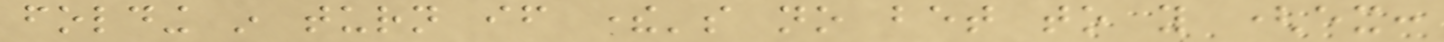folding in turn if there's no bet to you (ex:
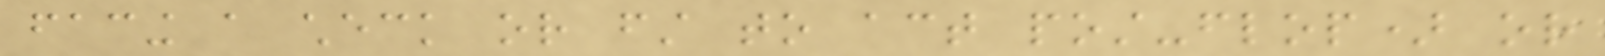facing a check or first to act post-flop) or
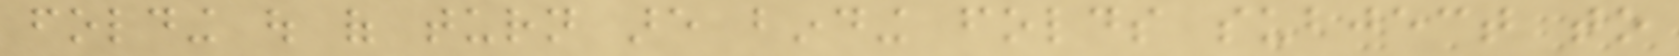folding out of turn are binding folds subject to
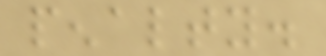penalty.
